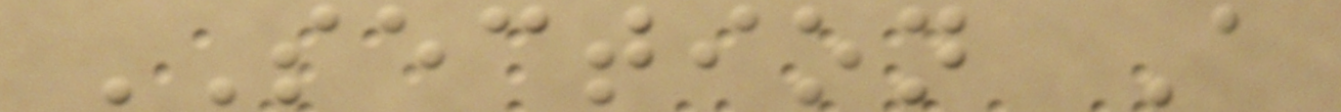SECTION A
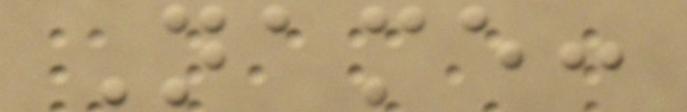Name:
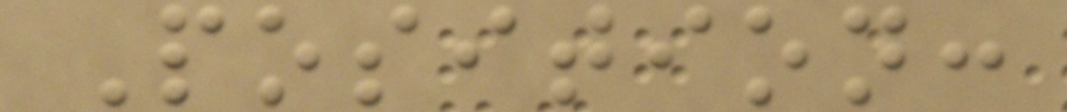Position:
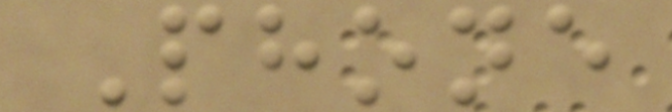Phone
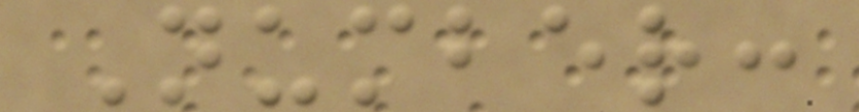Number:
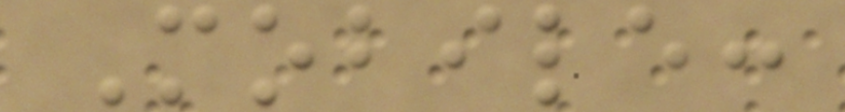Mobile:
